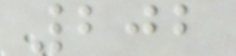202
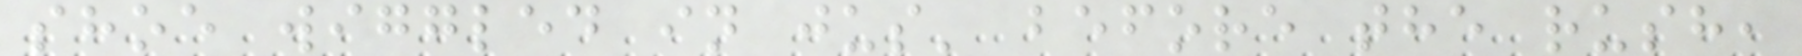shoe wiggled in jus' before the rush,
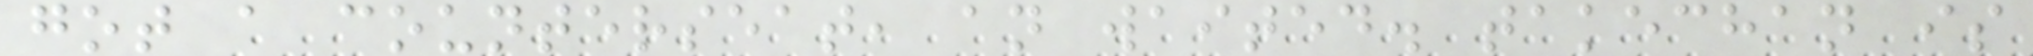got a counterseat, an waited. takechan is
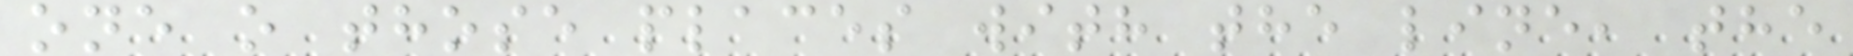one o those places with the line, the
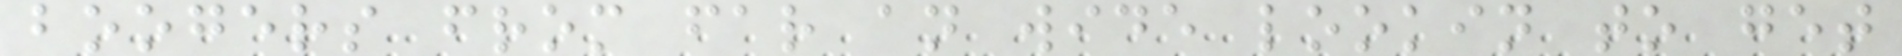boogers from far an wide lookin to get
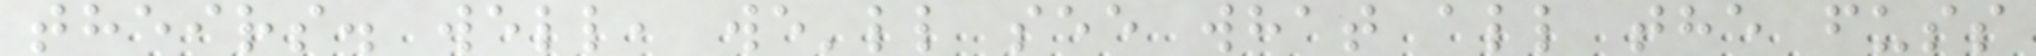theirs. well, we'll see what all the fuss
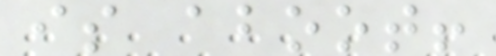is aboot!
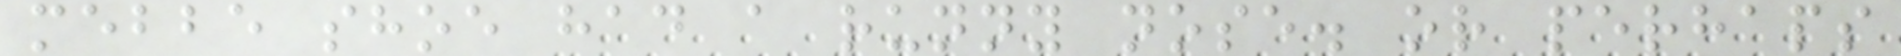mebbe shoe had a runny nose. or perhaps
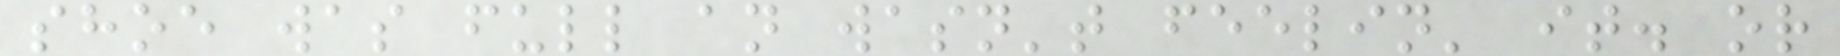shoe was full an wasn't feelin' it. or
